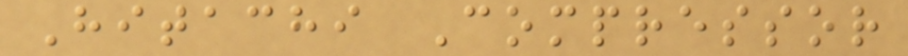Hitachi Compressor
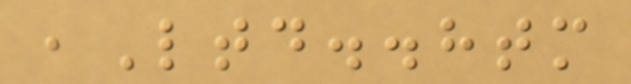,Ltd..htm
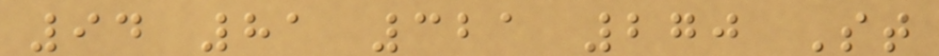94 81 321 270 St
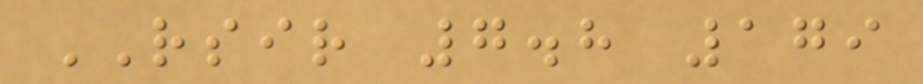RSIR 7.8 179
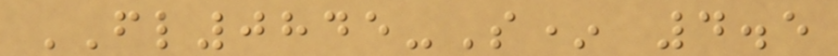FL0845-S* 4.5
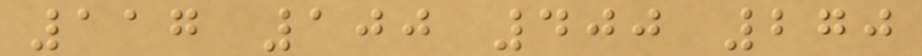117 100 400 270
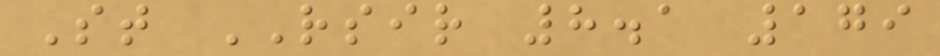St RSIR 8.1 179
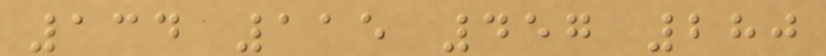134 115 457 280
